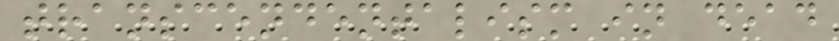transcendentalism in dead
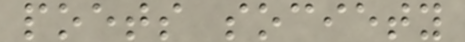poets society
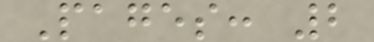Pages: 2
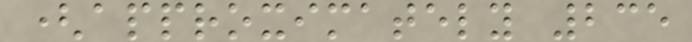(approximately 235
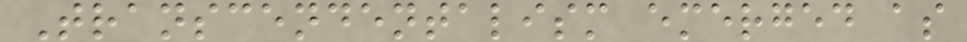Transcendentalism emerged as
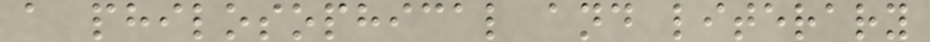a philosophical and literary
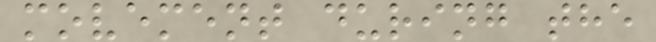movement during the
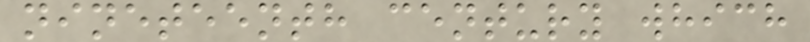nineteenth century which
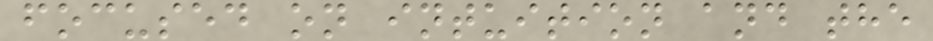focused on intuition and the
